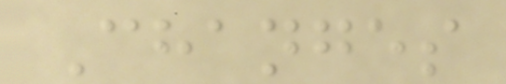Changes
